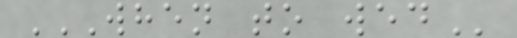WHEN TO WED
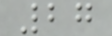27
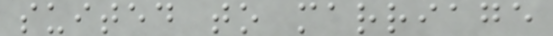suited to marriage
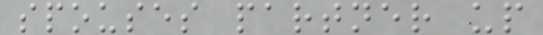spouses partner up
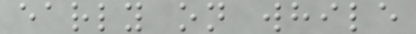early on while
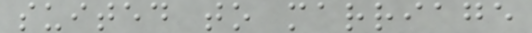suited to marriage
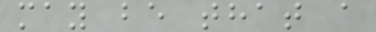may be that a
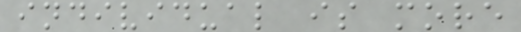individual is more
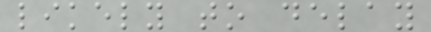likely to delay
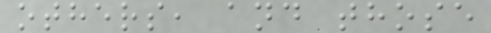others, and those
